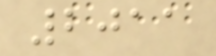2011
